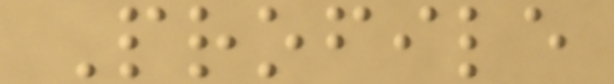Profile
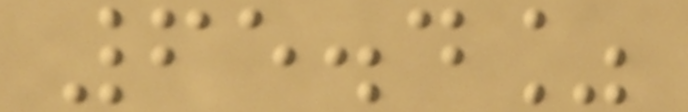65.4%
